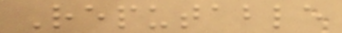Reputable
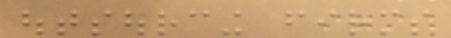outsourcing firms
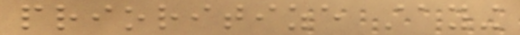prioritize staying
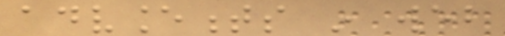advancements in web
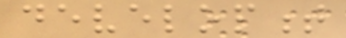development
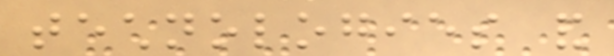technologies and
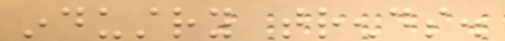industry trends.
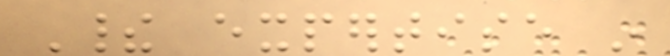Their expertise in
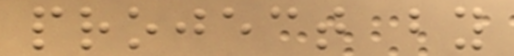project by
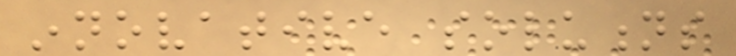innovative solutions
